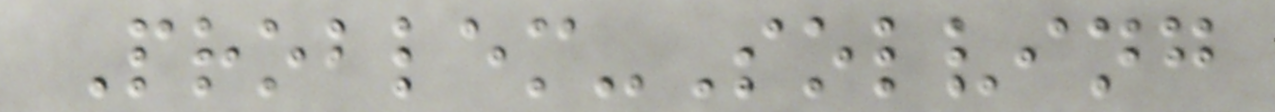Problem-Solving
